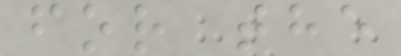for the
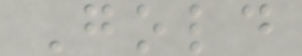Gold
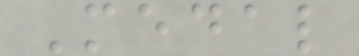Medal
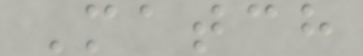Match
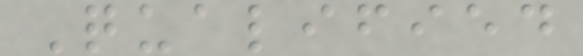Qualified
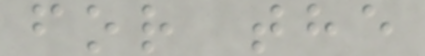for the
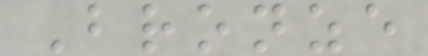Bronze
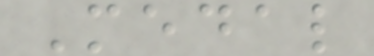Medal
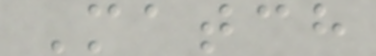Match
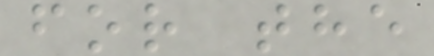for the
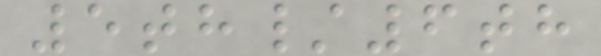5th/6th
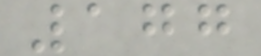177
